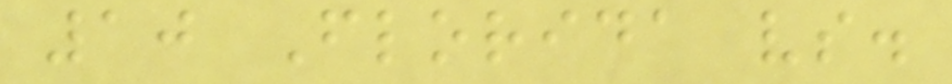10 Florida vs.
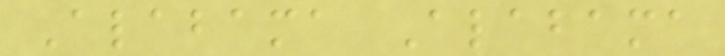Alabama Alabama
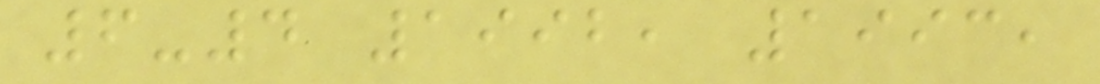6-4 1992, 1993,
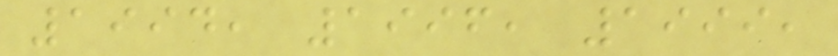1994, 1996, 1999,
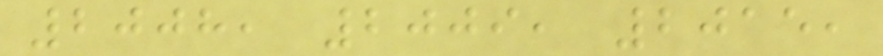2008, 2009, 2015,
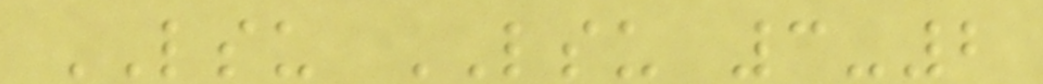LSU LSU 3-2
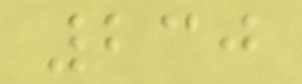230
